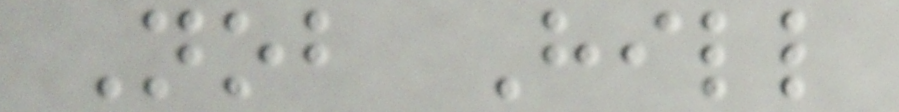Nob Hill
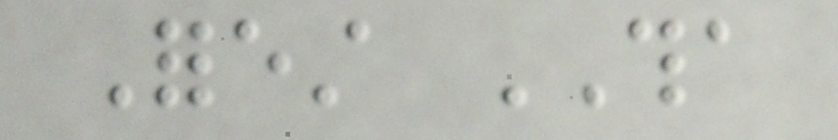Forest THA
